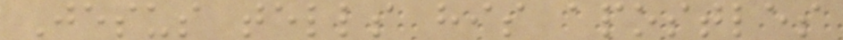Jesus tells his apostles
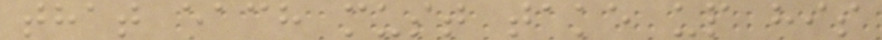that each must take up his
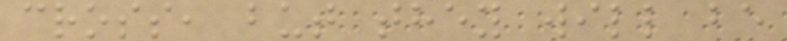cross, but they will be
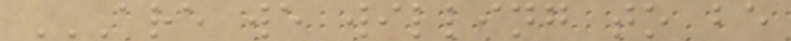ARE WE WILLING TO BE
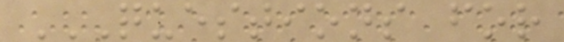QUESTIONS FOR
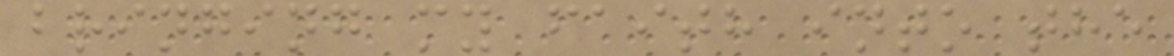bringing my faith into the
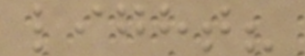light?
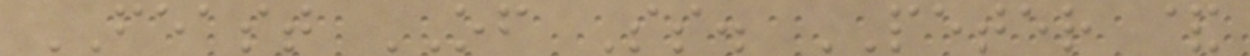FEAST OF Ss. PETER &
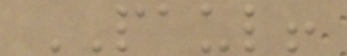PAUL!
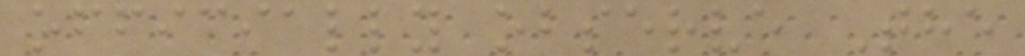officially observe The
